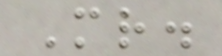Mr.
